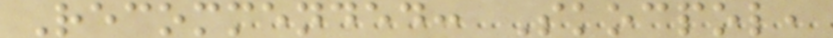Recommended: Skocpol,
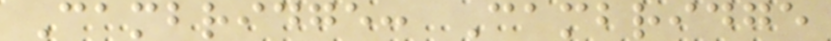Cambridge: Cambridge
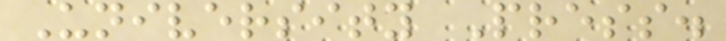University Press.
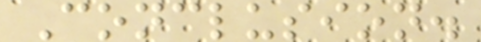Conclusion.
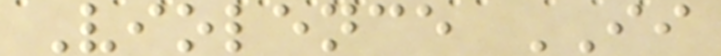Violence II
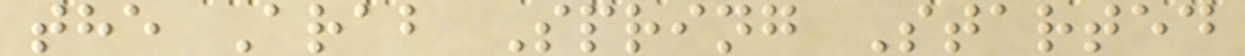the Arab Spring Started
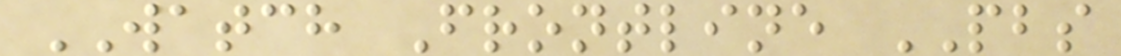WATCH Frontline PBS
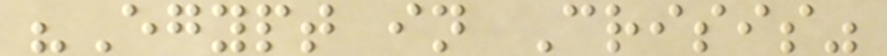"Egypt in Crisis"
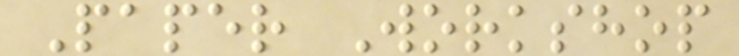Paper Workshop
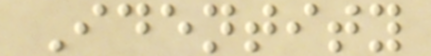Identity
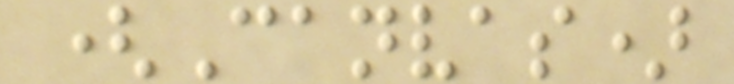(Canvas)
